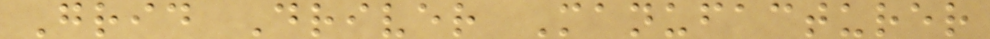Grid Driver Manufacturer
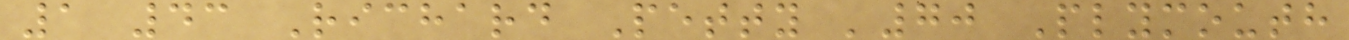1 43 Richard Petty '70 Plymouth
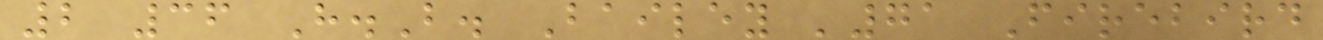2 36 H.B. Bailey '71 Firebird
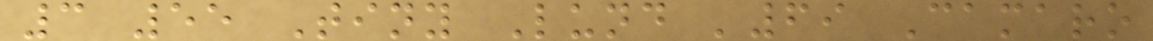3 55 Tiny Lund '69 Camaro
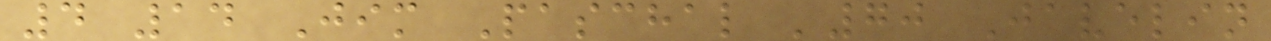4 14 Jim Paschal '70 Javelin
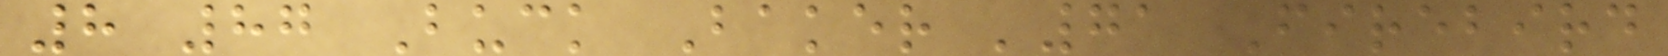8 87 Buck Baker '71 Firebird
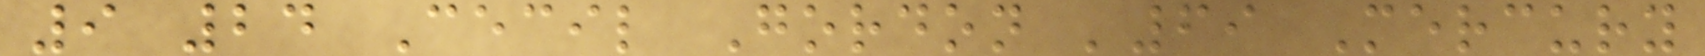9 24 Cecil Gordon '69 Mercury
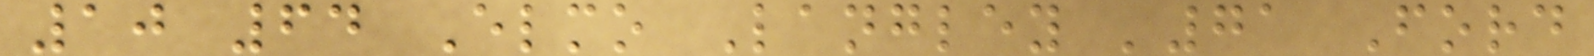10 64 Elmo Langley '71 Ford
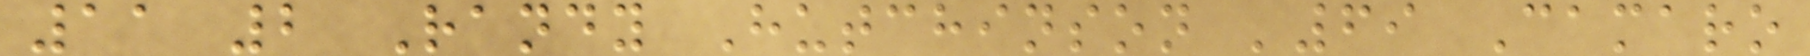11 2 Randy Hutchinson '69 Camaro
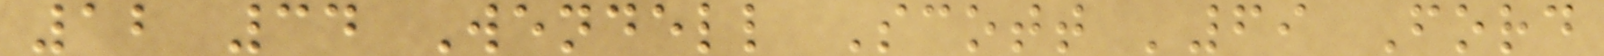12 34 Wendell Scott '69 Ford
